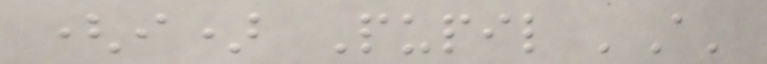(i) Pupil 'A'
